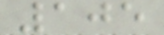105
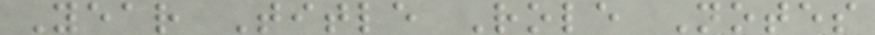Year Title Role Notes
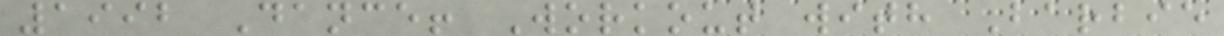1992 Dance! Workout with Barbie
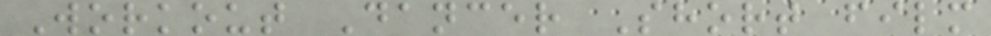Workout Dancer Short film
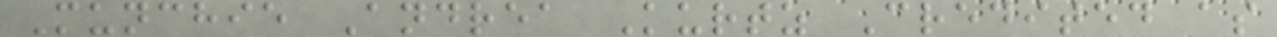Munchie Andrea Kurtz Credited as
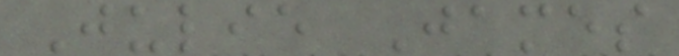Julie James
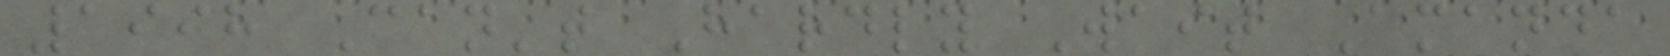1998 Can't Hardly Wait Amanda
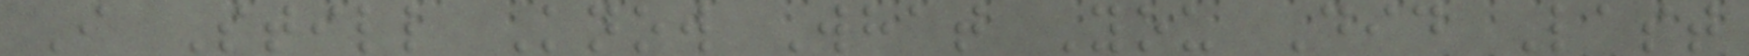I Still Know What You Did Last
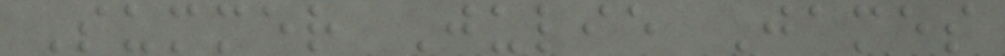Summer Julie James
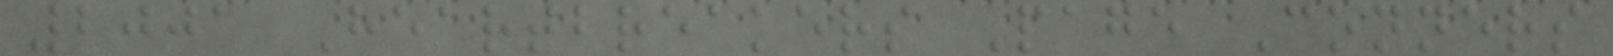2001 Heartbreakers Page Conners
